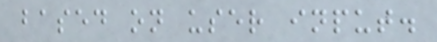based on user input.
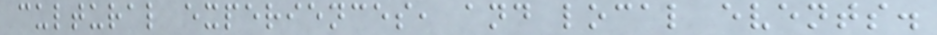cultural experiences, and local events.
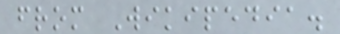from Wikipedia.
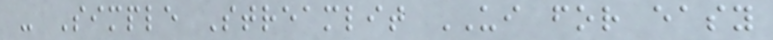- Simple Streamlit UI for easy
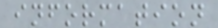information
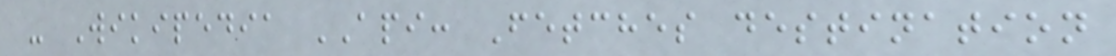- Wikipedia API: Fetches destination
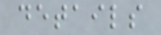details
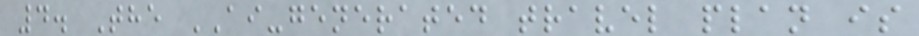4. The AI-generated travel plan is
